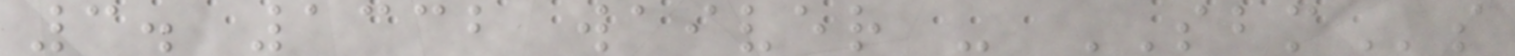3. 1332 waiver - SBMs
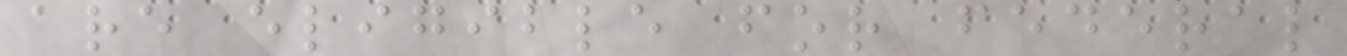are eligible for federal
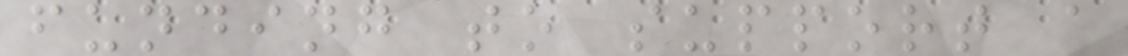funding to support a
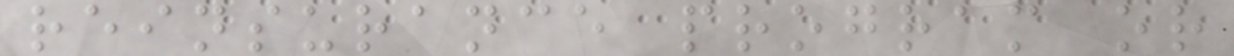reinsurance program or
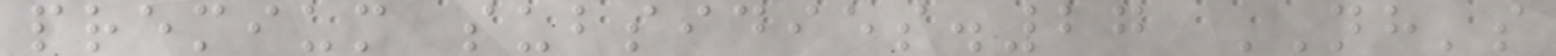premium subsidies.27 NH's
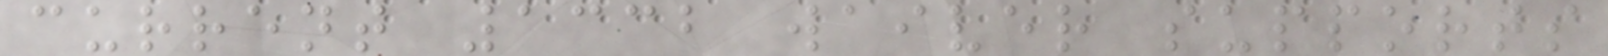current 1332 waiver supports
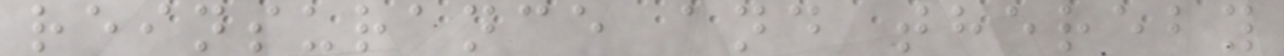reinsurance and thereby
